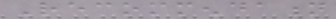Recommendation
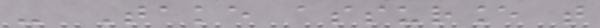- Take assurance that
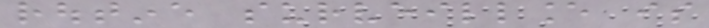routine surveillance is
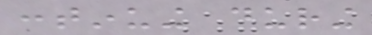continuing during
